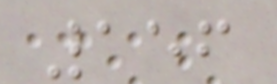156
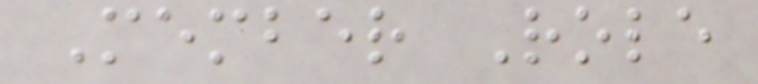Member Role
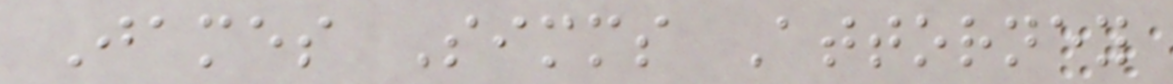James Simms Attorney
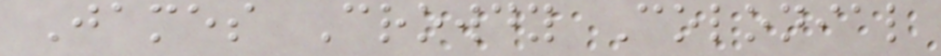James Crowdy Colonial
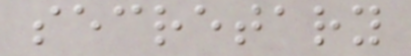secretary
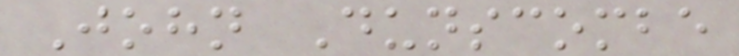John Dunscombe
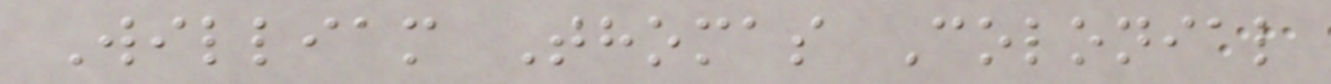William Thomas Colonial
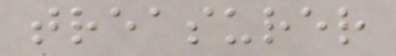treasurer
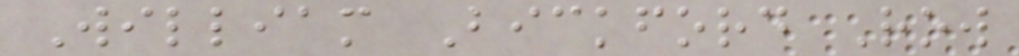William Bickford Row
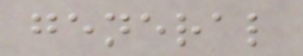general
